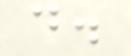d.
